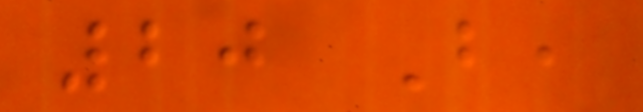20 But,
